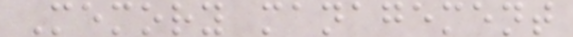Memory management
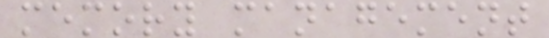memory management
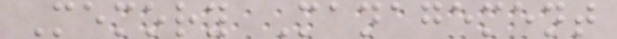Memory Management
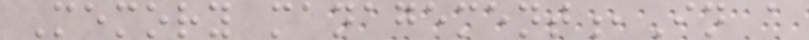Memory management,In a
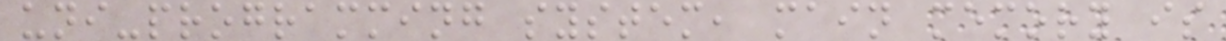uni-programming system, main memory is
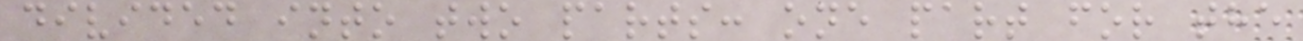divided into two parts: one part for the
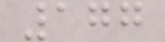177
